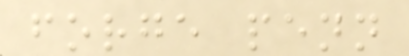forge penn
